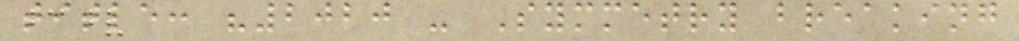title: "2020 - Symmetry breaking
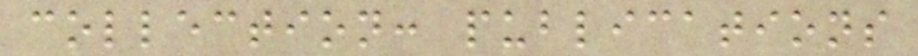collection: publications
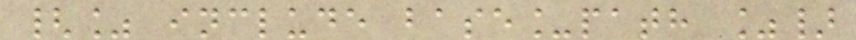{% include base_path %}
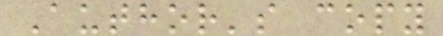Author's copy
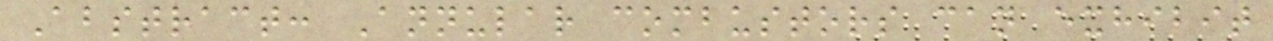Abstract: Annular combustors can exhibit
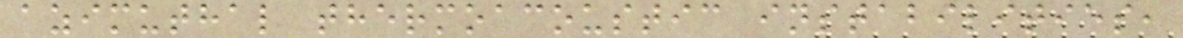azimuthal thermoacoustic instabilities,
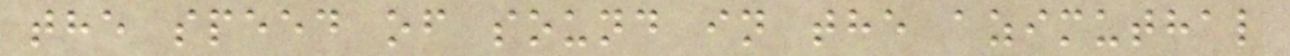the speed of sound in the azimuthal
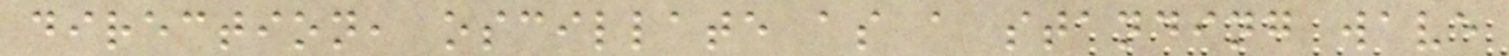direction, oscillate as a standing wave
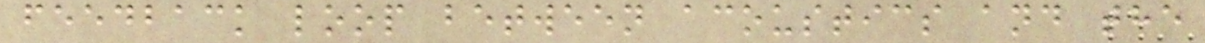feedback loop between acoustics and the
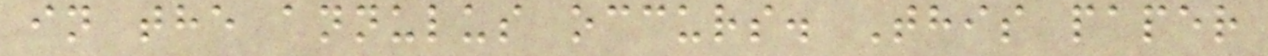in the annulus occurs. This paper
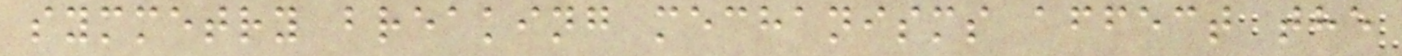symmetry breaking mechanisms affect the
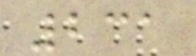231
